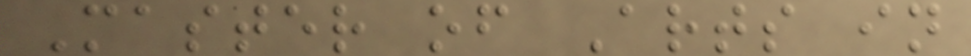Master of Arts in
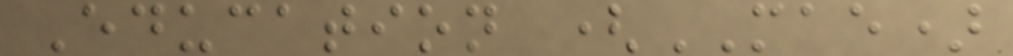Education (MAE)
